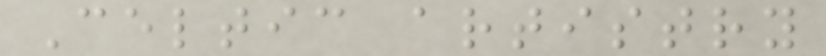Celtic artistry
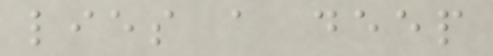lies a deep
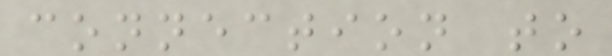connection to
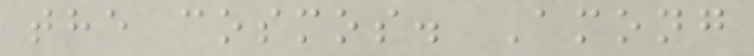the cosmos. Among
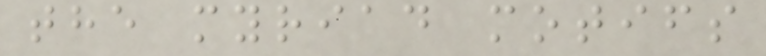the myriad motifs
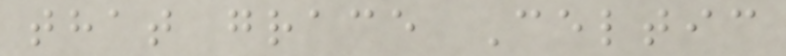that grace Celtic
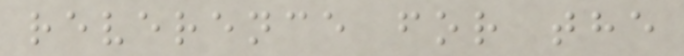reverence for the
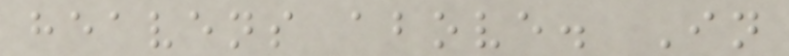heavens above. In
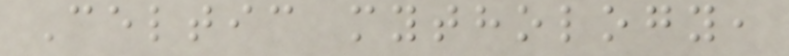Celtic mythology,
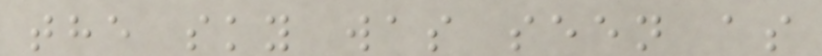the sky was seen as
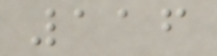116
